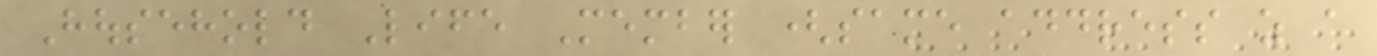Household Life Member (same address as a
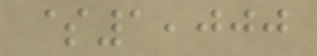$1,000
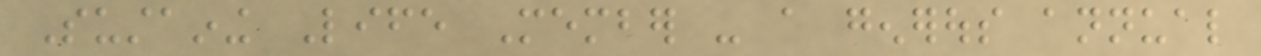Sustaining Life Member - a generous annual
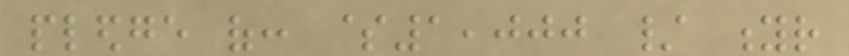pledge of: $1,000 / yr
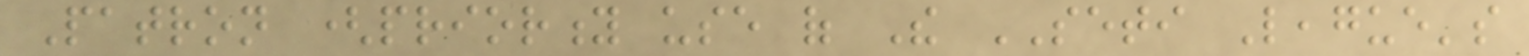Patron (priority use of The SETI League's
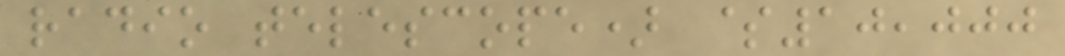radio telescope) $10,000
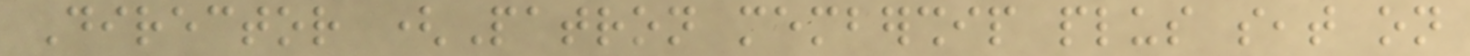Director (Patron membership plus seat on
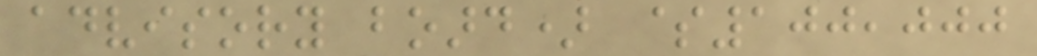advisory board) $100,000
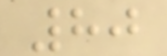80
